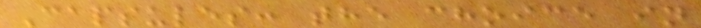Capsules: the choice in
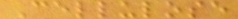Cellulose
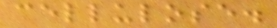cellulose.
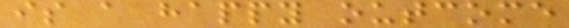is a happy outcome
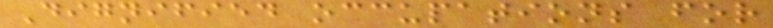Dignified occupations for
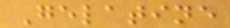Gelatine
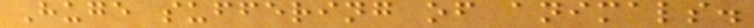Huge suffering of animals.
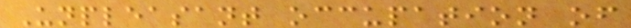Unpleasant occupation of
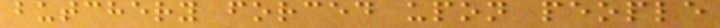butchery forced upon people
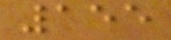155
